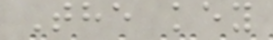The key
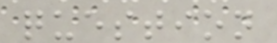question
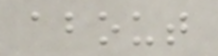about
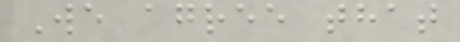We agree that
